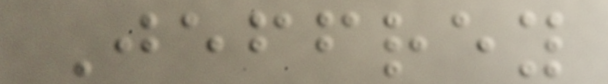Jeffrey
